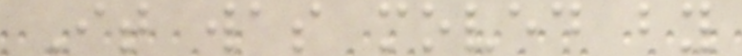It was moved by
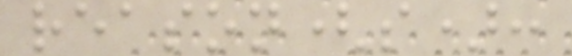reason(s):
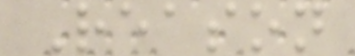Reason
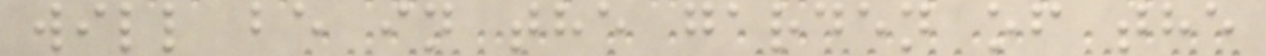will be in the garden of the
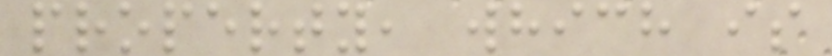property, which is
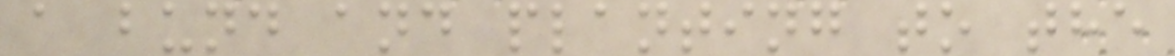a bund and planting to the
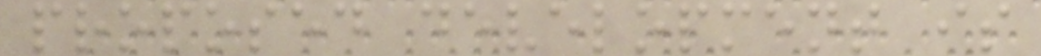proposed development is
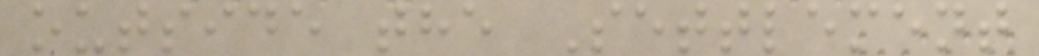outside the Settlement
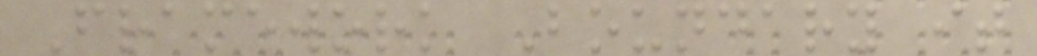Framework Boundary it
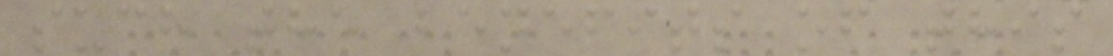such the benefits of this
